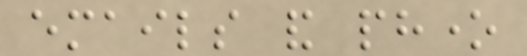emails and phone
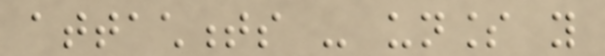attachments - unless you
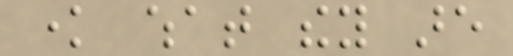know what they are
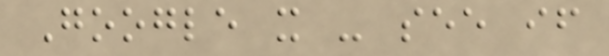Google it - see if
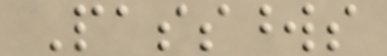Passwords
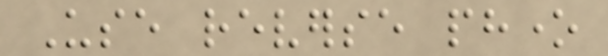Use reverse phone
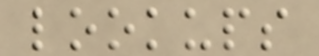lookups
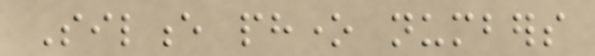Silence phone numbers
